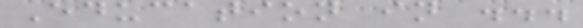Education in ...
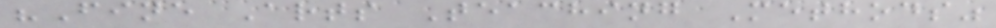"Fine Arts Teaching Methods"
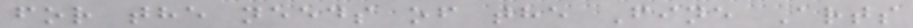for the needs of the Fine Arts
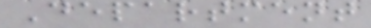Department
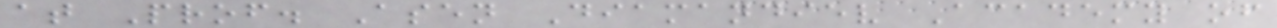at Prof. Asen Diamandiev Academy of
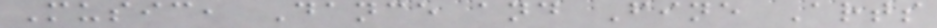Music, Dance and Fine Arts
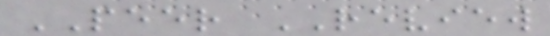PEER REVIEW
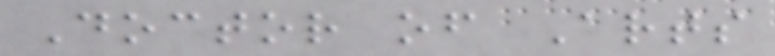Doctor of Arts
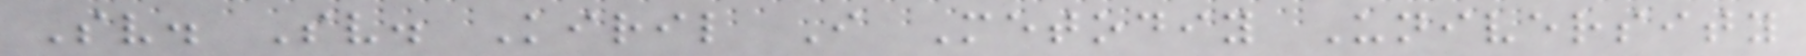Sv. Sv. Kiril I Metodiy University
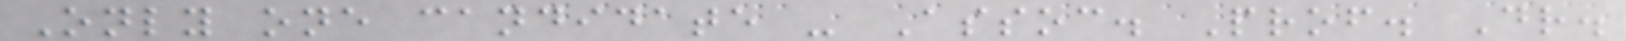Only one candidate - Assoc. Prof. Dr.
